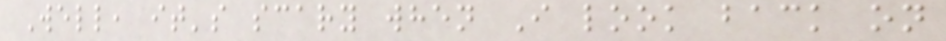Well, it's scary when I look back on
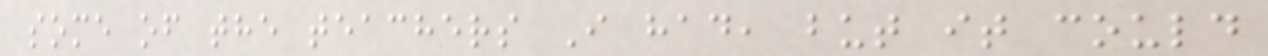some of the teachers I had, but it could
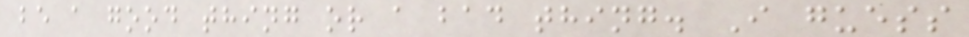be a good thing or a bad thing. I guess
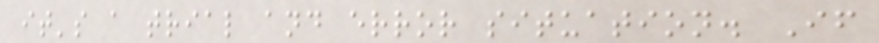it's a trial and error situation. If
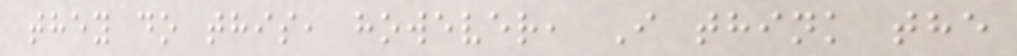they do this, however, I think the
